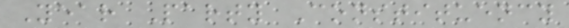Year Party Constituency
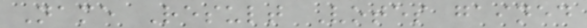Name Result Votes gained
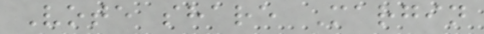Vote share Margin
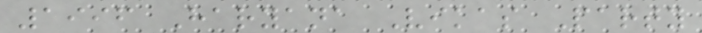1996 Haryana Vikas Party
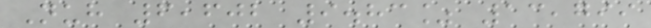Nuh 6,602 9.83% 13,799
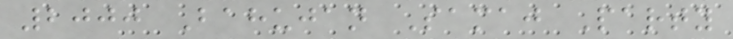2000 Bahujan Samaj Party
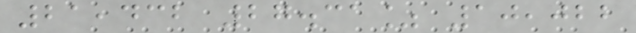21,432 27.31% 10,022
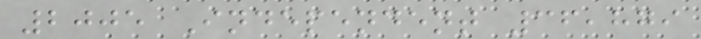2005 Independent 36,879
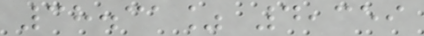38.31% 4,359
